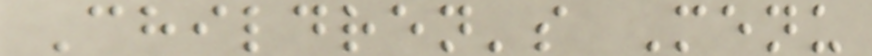Children's Menu
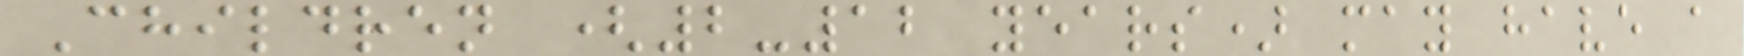Children (2-12 years) may have a
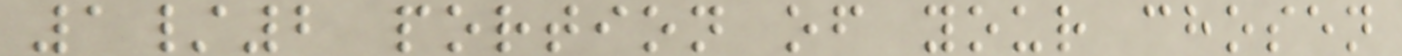1/2 portion of your chosen
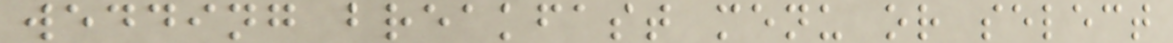wedding breakfast menu or select
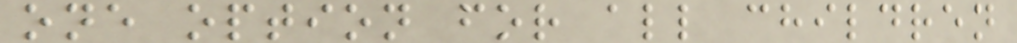one option for all children
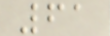61
